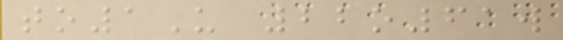to1U 22o61w
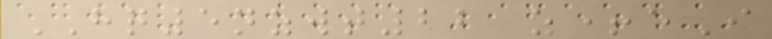HQ5nzwt22 z+eI
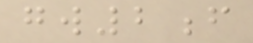gw2f
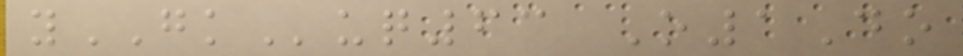yGKuq63 O1Do
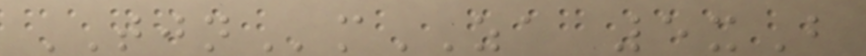TJNmZA 5xB
